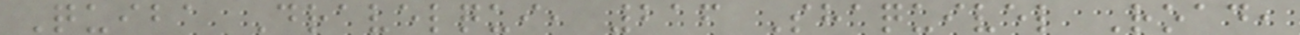Quiba Dravelqui, 216 Shaquivel Road,
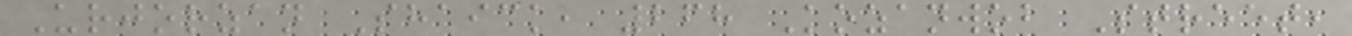Urjorzan Shaick, 268 Kozanwob Street,
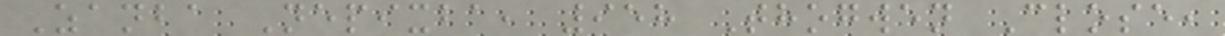Zanba Nepixba, 958 Thogwen Close,
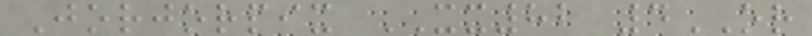Jorjorpix XX82 4OR
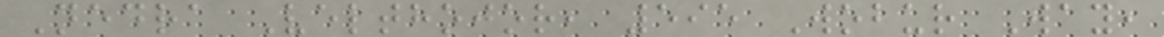Nedra Velthojor, 595 Wobur Way,
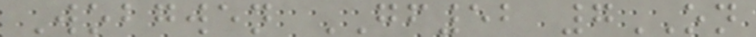Wobgwen GF52 7ON
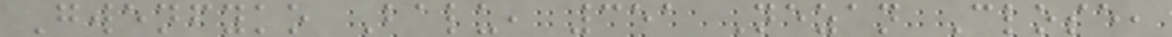Gwenfyko Balu, 351 Nezan Close,
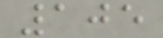105
